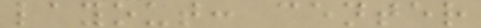layout: center
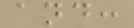and:
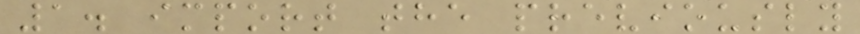1. import the previously
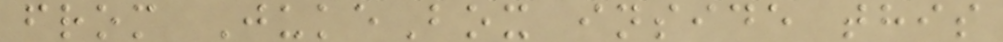from JukeBox inside this
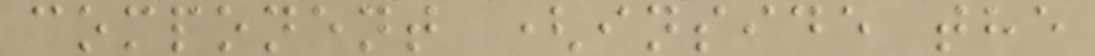component (inside the
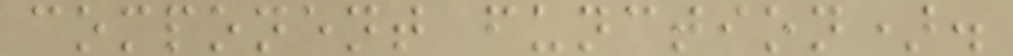component function).
